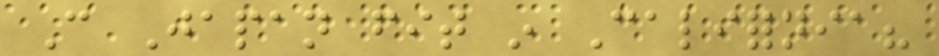Can Japan fit in California?
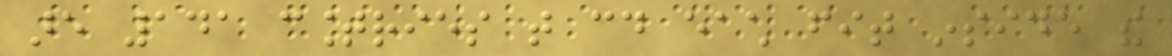are 141 countries that could each fit inside the
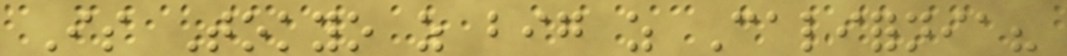Is Tokyo as big as California?
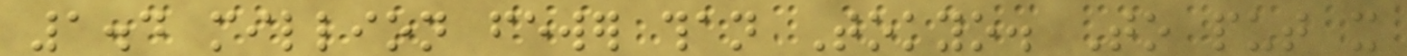1.4 million fewer than Tokyo. To put it
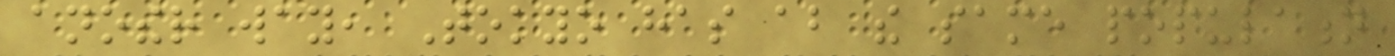another way, Tokyo has about the same population
